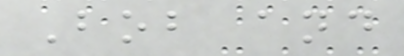Bob and
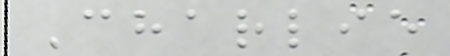Charlie
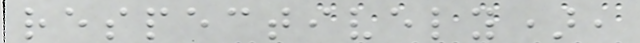respectively),
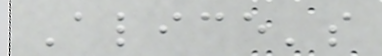Alice's
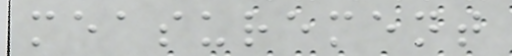measurement
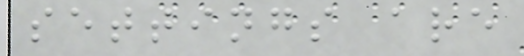settings are
